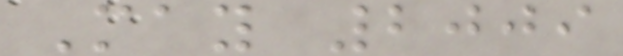May 2009
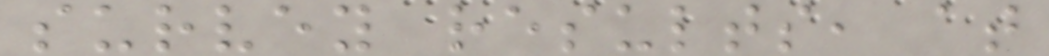survey results, at
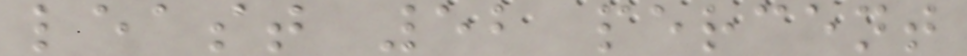least 52 percent
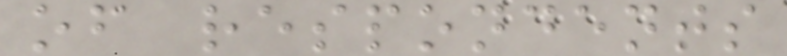of respondents
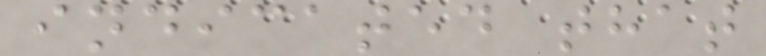indicated that
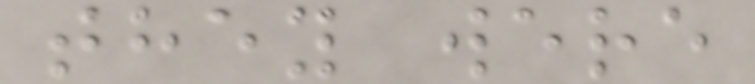they were
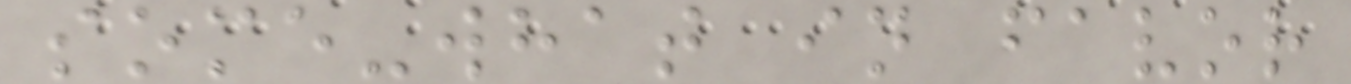some-what in favor
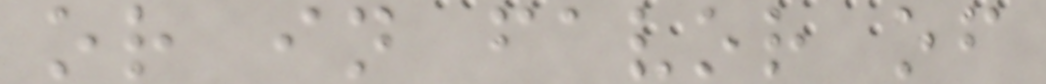or in favor of
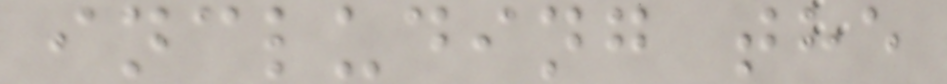including the
